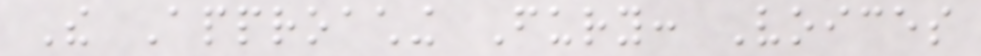The Approaching Fury: Voices
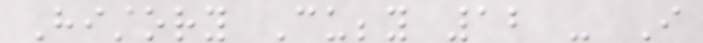History Cubby 12 - I
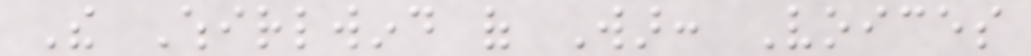The Whirlwind of War: Voices
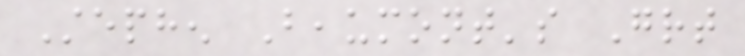Stephen Beaumont's Great
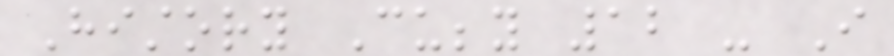History Cubby 12 - I
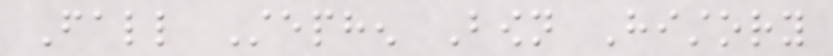Fall Stephen Bown History
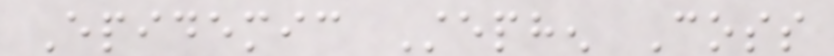Epidemic Stephen Coss
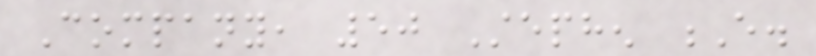Company, 50 Stephen E.
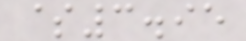$3.95
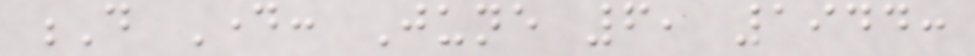D Day: June 6, 1944:
